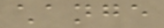change
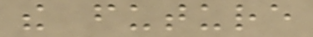the future
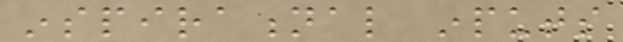inspirational inputs
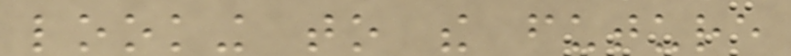looking to the future
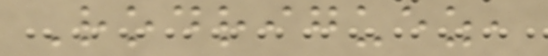Rodriguez,
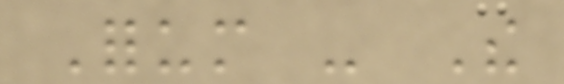Forum - The
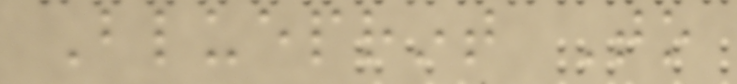Blueprint To
